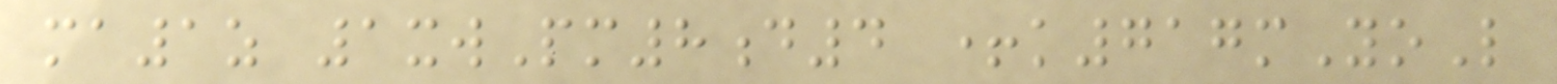ma1z 1xwPm8d4 +k717mYoL
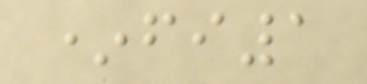*fi1
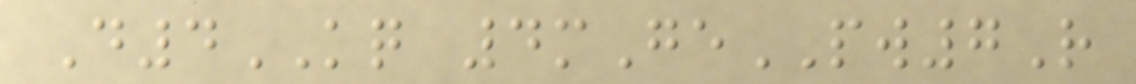D4KQ 4mGePW7R
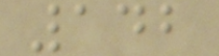142
